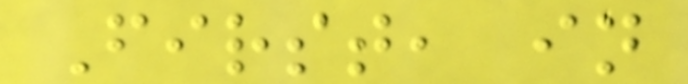First, in
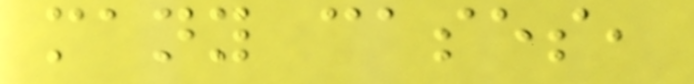many cases,
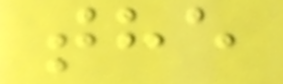the
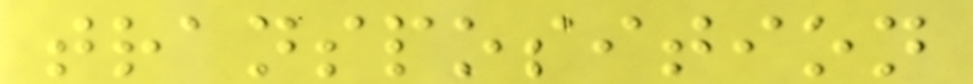transposition
